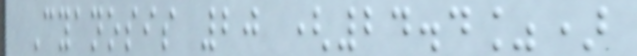Cyanosis 20 (24.4%)
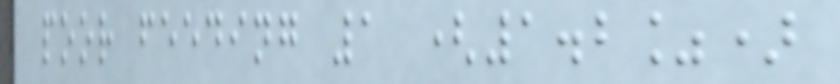poor feeding 1 (1.2%)
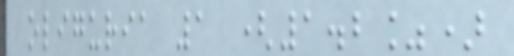oliguria 1 (1.2%)
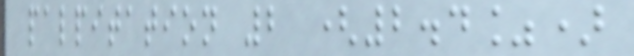palpitation 2 (2.4%)
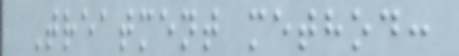Treatment method:
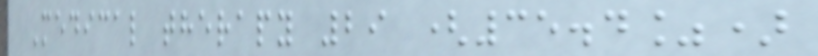Medical therapy 29 (35.4%)
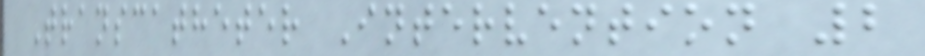Transcatheter Intervention 2
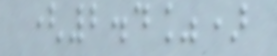(2.4%)
